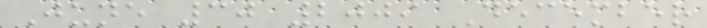June 30 2009 December
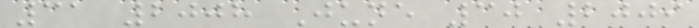31 2008 June 30 2009
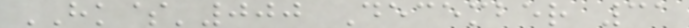HK$'000 December 31
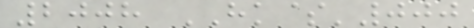2008 HK$'000
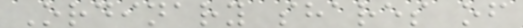Ordinary shares of
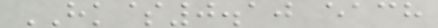HK$0.10 each
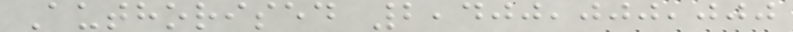Authorised 2,400,000,000
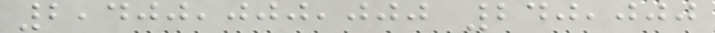2,400,000,000 240,000
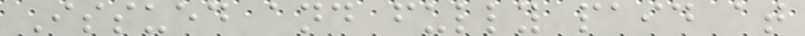Issued and fully paid at
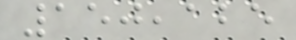150,125
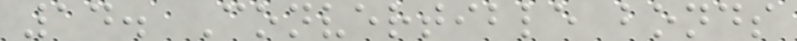14. Convertible bonds
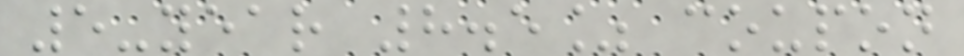5-year 8.5% coupon
